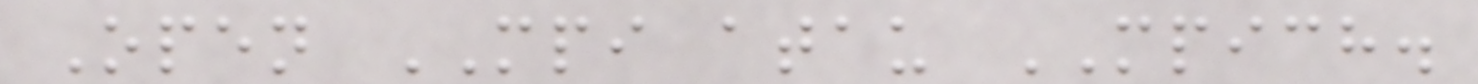Open MPI atau MPICH.
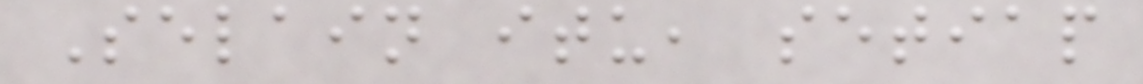Selain itu, setiap
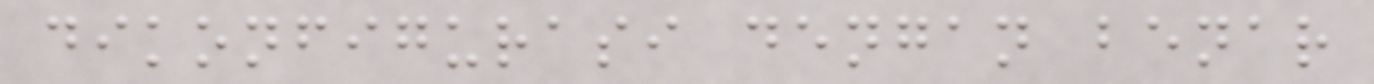dikonfigurasi dengan benar
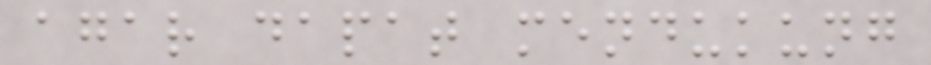agar dapat mendukung
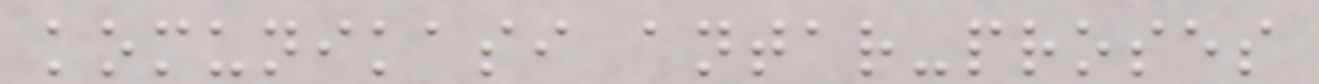komunikasi antar-proses
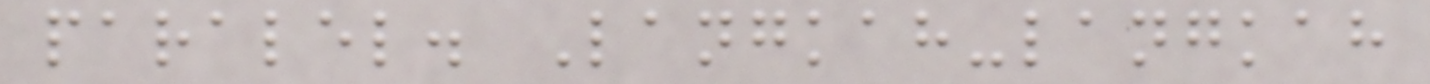paralel. Langkah-langkah
